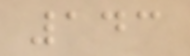143
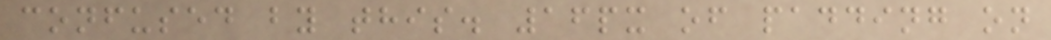confused by this. 16px of padding on
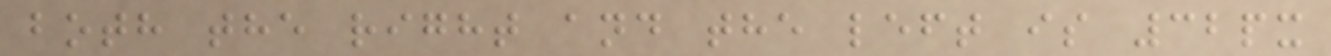both the right and the left is 32px
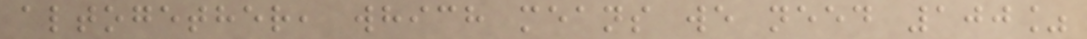altogether, which means we need 100%
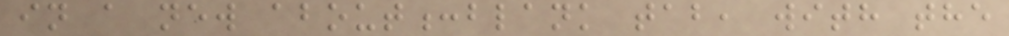in a new about:blank tab, with the
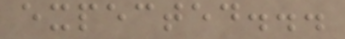expected...
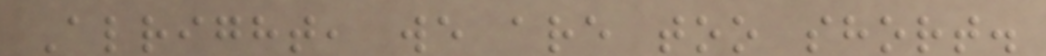Alright, we are too short.
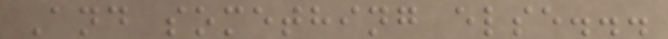And something else...
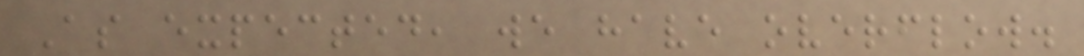As expected, we have overflow.
